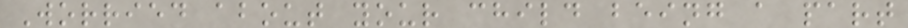Worried about your child being a part
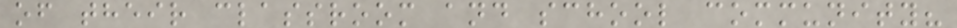of their classroom and school community?
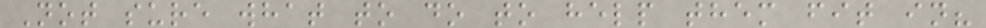Not sure what to do to help them fit in?
